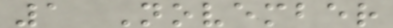1 November
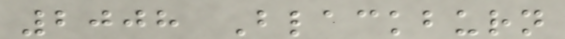2008 Blackburn
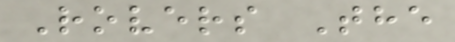Rovers The
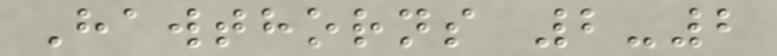Hawthorns 2-2
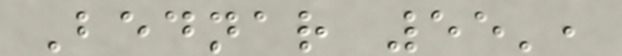Bednar 55',
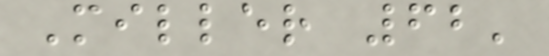Miller 62'
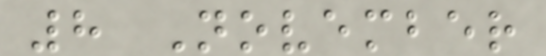8 November
